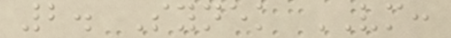2. Synek VM:
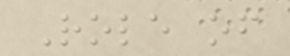Role of
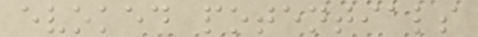evoked potentials
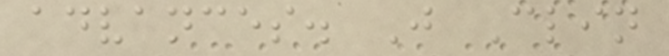advances. J Clin
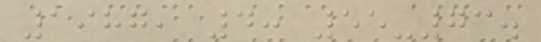1987, 4: 55-73.
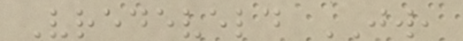Vredeveld JW,
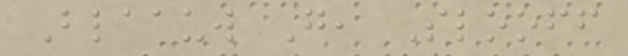Blaauw G, Slooff
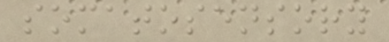somatosensory
